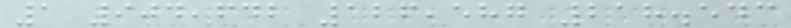1 904,642 126,587 218.543
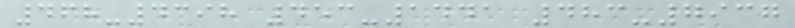468-4398 453-1441 483-7937
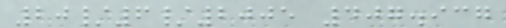20/6/2005 407.937
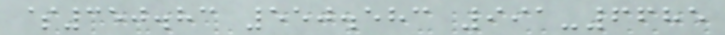$350.83 550.583 991-6685
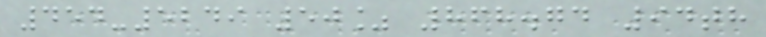454-5249 50% 868.74 94th
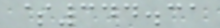$344.31
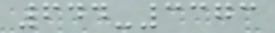644-3373
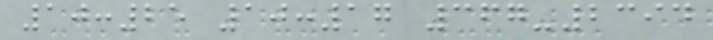10:25 10:17 367-2394
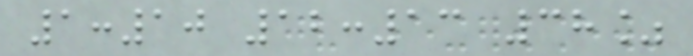1:10 12:13 38%
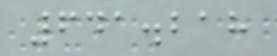641.218
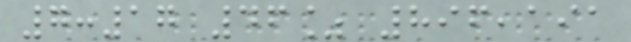7:17 46% 896,191
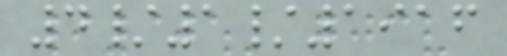4/1/1916
